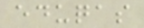eduqas
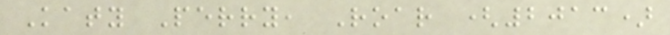Katy Perry, Roar (2013)
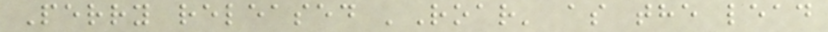Perry released 'Roar' as the lead
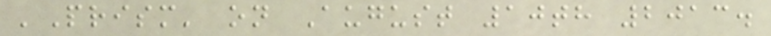'Prism' on August 10th 2013.
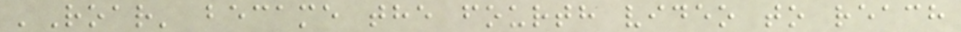'Roar' became the fourth video to reach
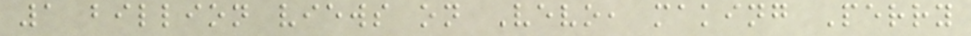1 billion views on Vevo, making Perry
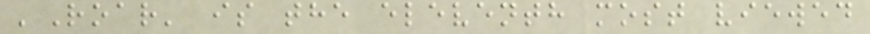'Roar' is the eleventh most viewed
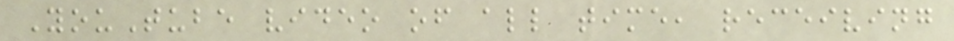YouTube video of all time, receiving
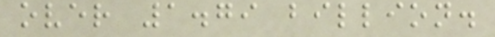over 1.79 billion.
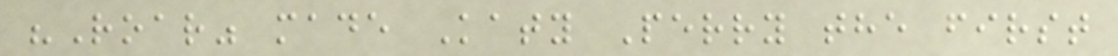"Roar" made Katy Perry the first
